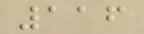116
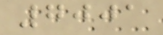7001
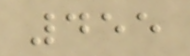455
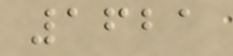1621
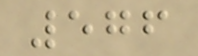576
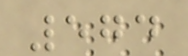574
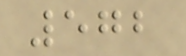572
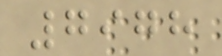7978
